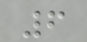6
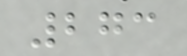273
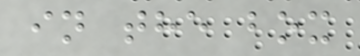in the box
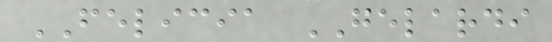FELICIA GELARDI
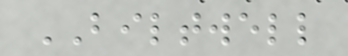BILTWELL
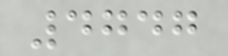4747
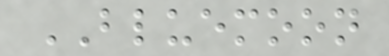BLUEMOON
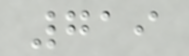719
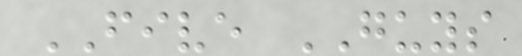FIVE GUYS
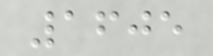1605
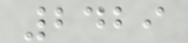2429
